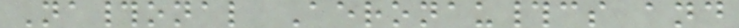Na#onal Aeronau#cs and
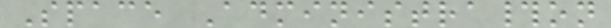Space Administra#on
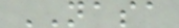NASA
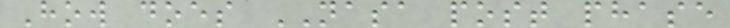How does NASA post phase
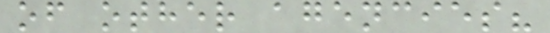of other agencies?
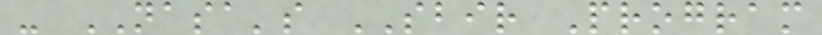- NASA's SBIR Program
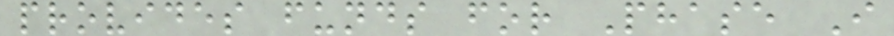provides funds for Phase I
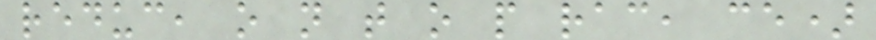reduc, o n t o p rac, ce)
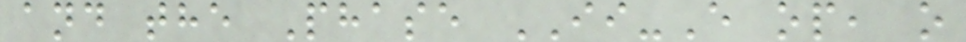and the Phase II-E op, o
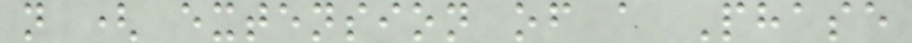n ( extension of a Phase
